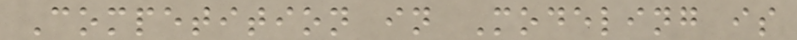Competition in Modeling is
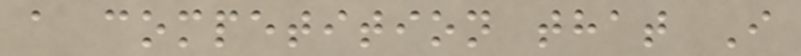a competition that I
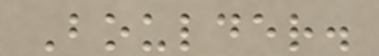Boulder.
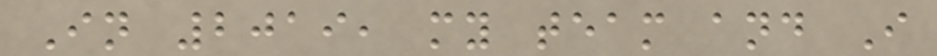In 2019, my team and I
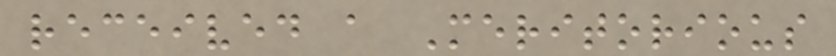received a Meritorious
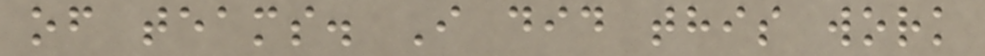of teams. I did this work
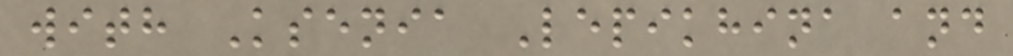with Ksenia Lepikhina and
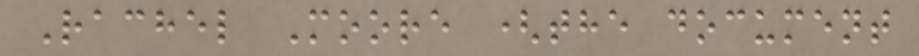Rachel Moore (the document
